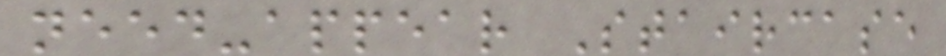need-appear Staircase
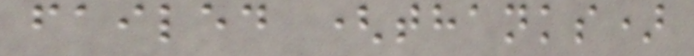failed (thanks)
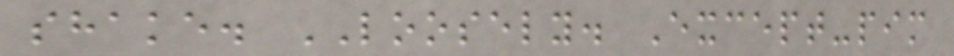shake. LOOSELY. Except-pim
